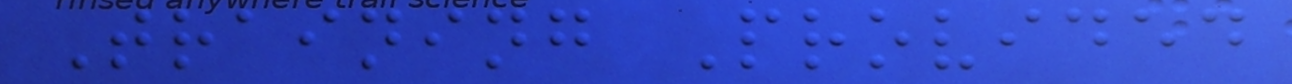Training Provided
